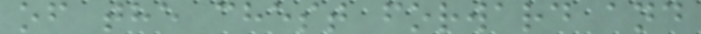of the chest forward and
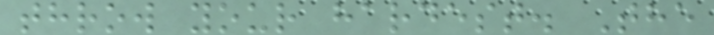throw your hardest. The
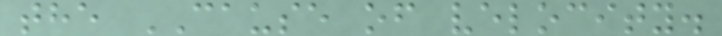the CAUSE of velocity.
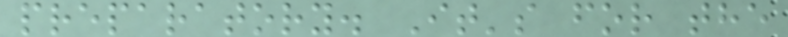preparatory. It's for the
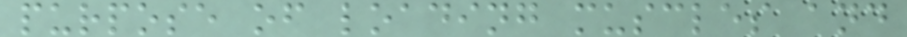purpose of loading muscles and
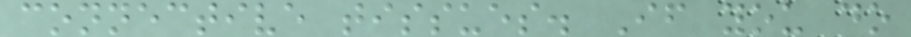connective tissues. If you do
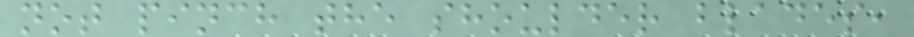not pinch the shoulder blades,
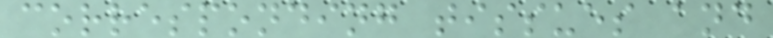corresponding tissues and
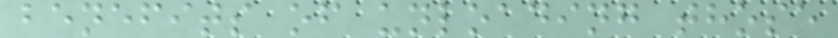benefits of unloading those
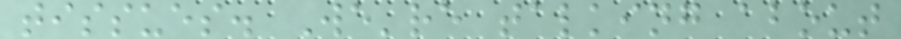tissues. We're talking about
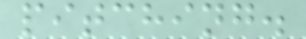pitching.
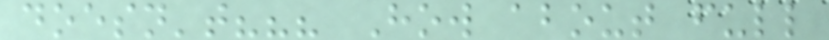doesn't??? How about full
